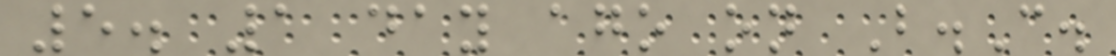5. 1 day ago on B.C.
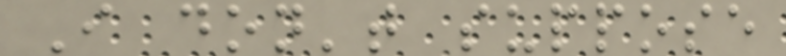I don't suppose
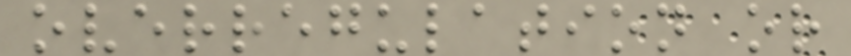overregulation or
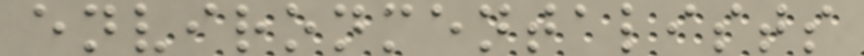environmentalists
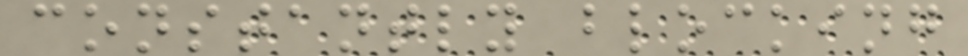constantly blocking
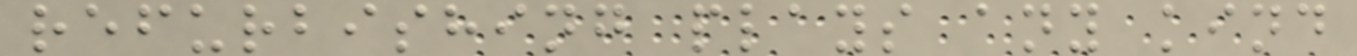refurbishing plays any kind
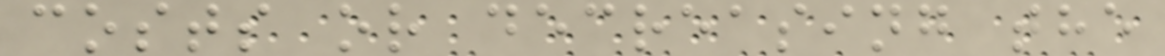costs or decreasing the
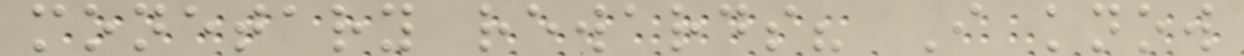monetary rewards? I know
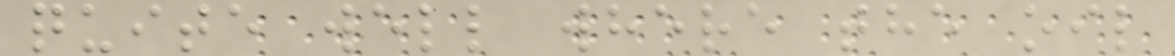quite well where the oil
